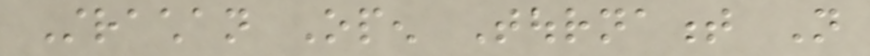Strachan Open Tournament Not
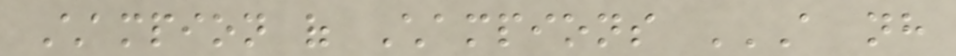Champion of Champions A NH
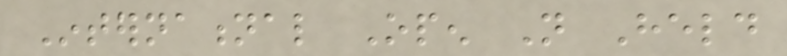International Open Not Held
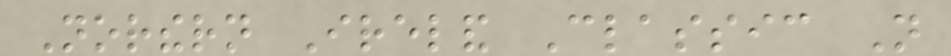Northern Ireland Classic Not
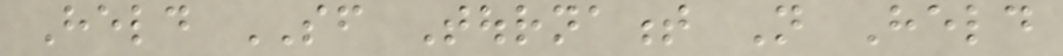Held SF Tournament Not Held
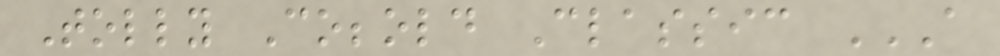Tolly Cobbold Classic A
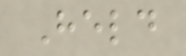Held
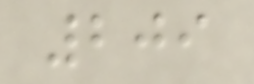209
